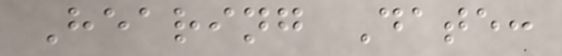Hearing Date:
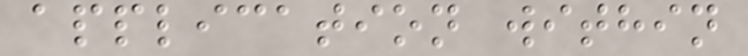application within
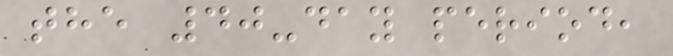the 40-day period,
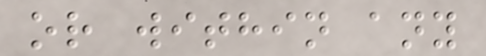or within any
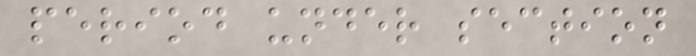period under section
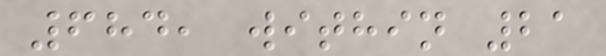684, within 21
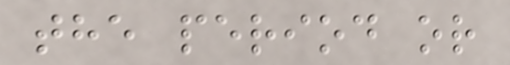the period or
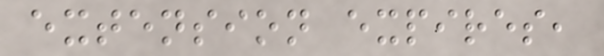extension expires,
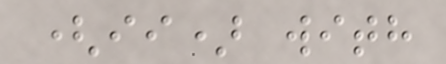(ii) with
